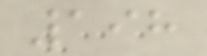198
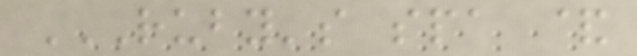RUBY'S SPA &
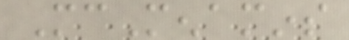McMenamins
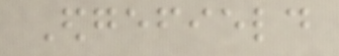Edgefield
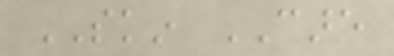SKIN CARE
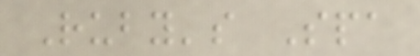Ruby's Spa
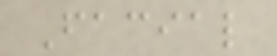Facial
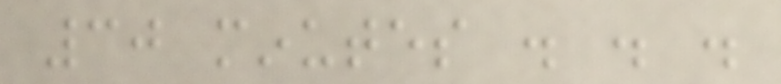30 minutes . . .
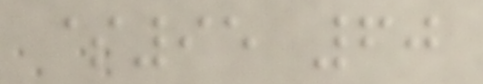$95 60
